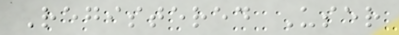Registered User
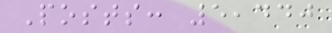Posts: 5,440
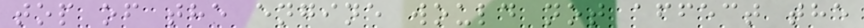top of the engine would not affect the
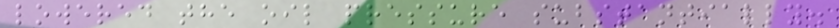lowered the oil pressure substantially.
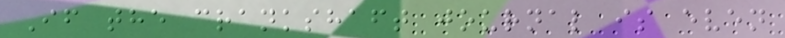If the crankshaft journal is even
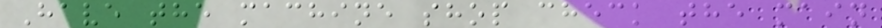Have the machine shop check the main
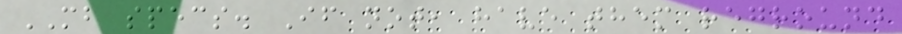MB specs. If not, have them reground
